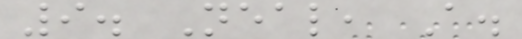9. Neal, A.
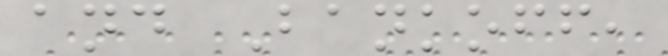and Bankoff,
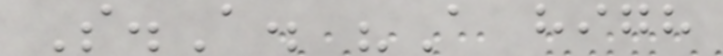S.A. "A high
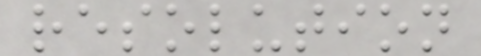resolution
